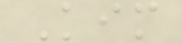Kim
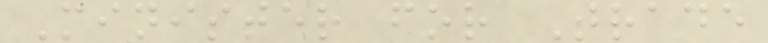Minister for Trade
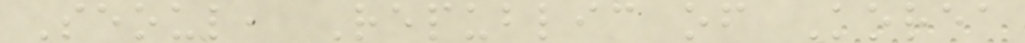Seoul, Republic of Korea
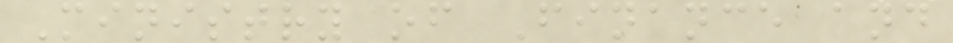Ministry of Finance and
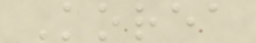Korea
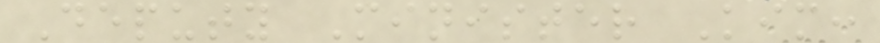Deputy Minister Kim:
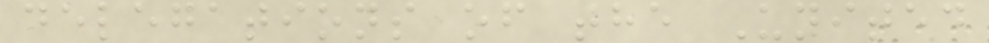delegations of the United
